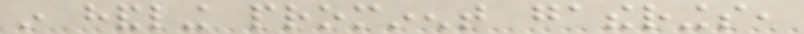in handling prominent gatherings,
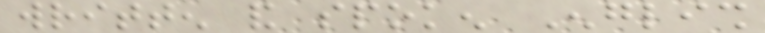written and spoken English
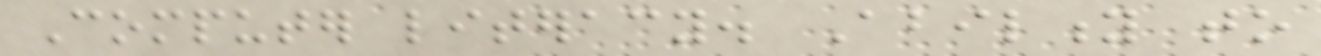Computer literacy. Ability to
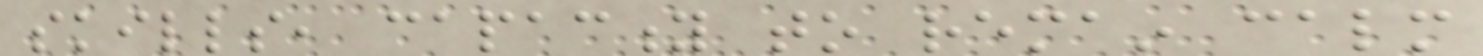skills, capacity to remain calm
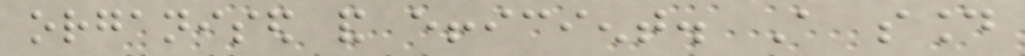organised and efficient. A sound
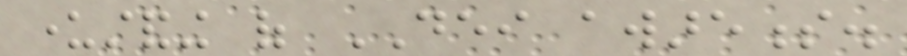understanding of DEI awareness.
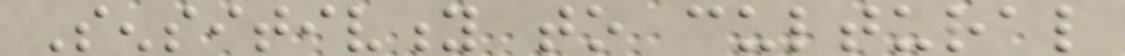Sensitivity to cultural
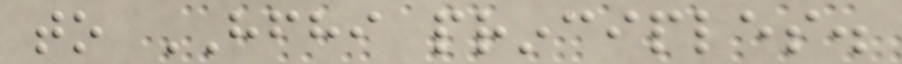to HFHI principles.
